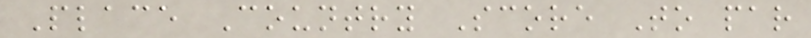Place Country Score To par
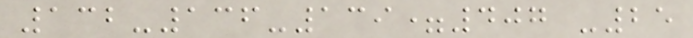132-136-139=407 -25
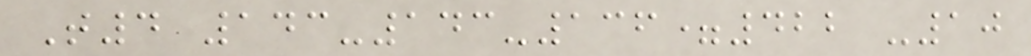T4 143-143-136=422 -10
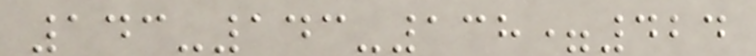143-143-138=424
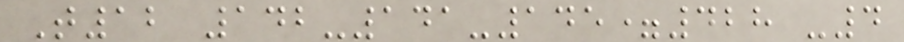T12 142-141-145=428 -4
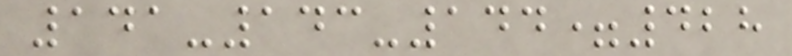141-143-144=428
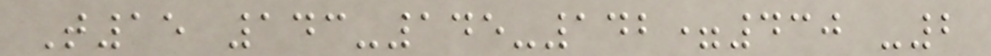T15 143-145-142=430 -2
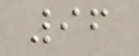96
